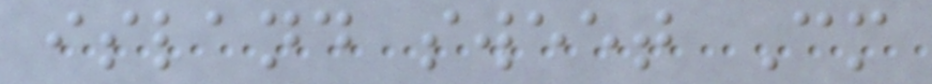island sweet Cm
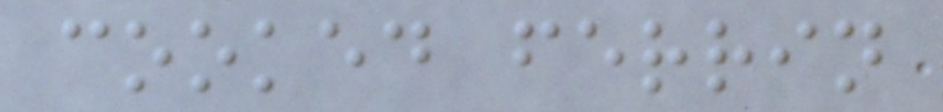cooked ferrin
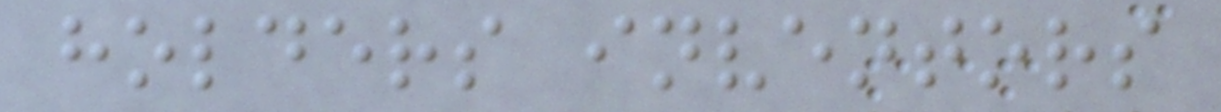holders inventors
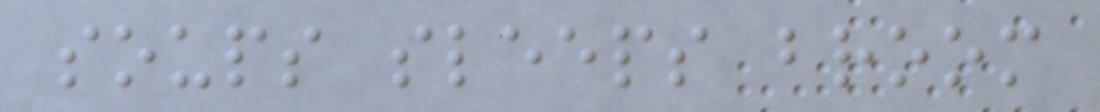soups sleeps broom
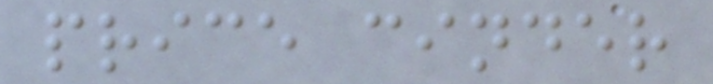price cinder
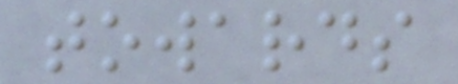towards
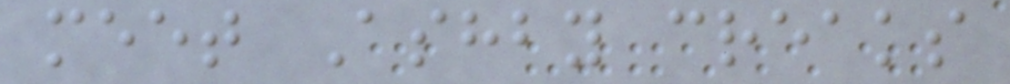meet Ashby creaks
